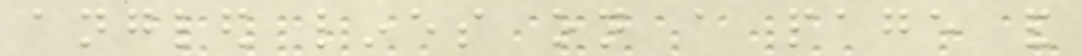angled lines on a page and
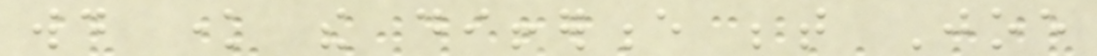would know the difference between Joe
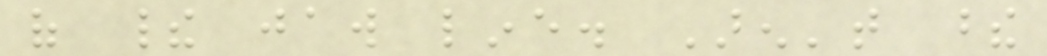of their jaw line. Aren't these
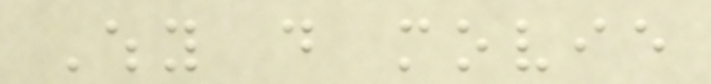Why do movie
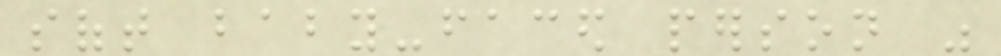soft baby-faced person was
